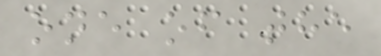one of the
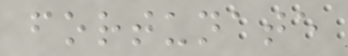fortunate
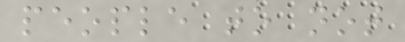people to not
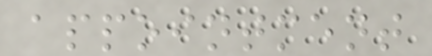appointment
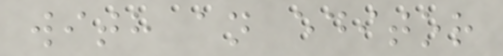with an editor
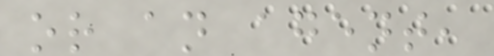or an agent,
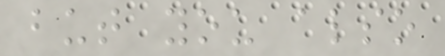but you also
